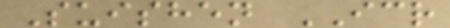Suishen ICR
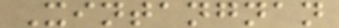Xintangnan
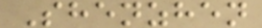Shenzhen
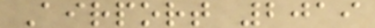Airport 2019
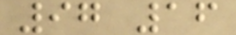97 16
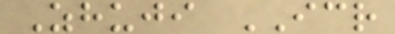Zhuji ICR
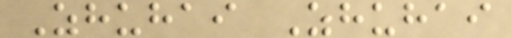Zhuhai Zhuhai
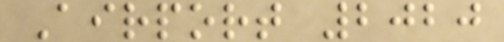Airport 2020
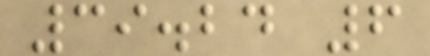39.24 6
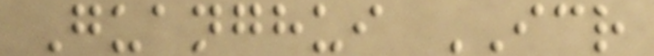Guanghui ICR
